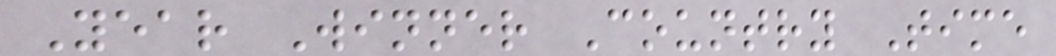Year Winner Country Time
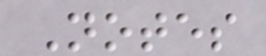Notes
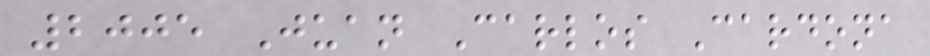2005 Juan Carlos Cardona
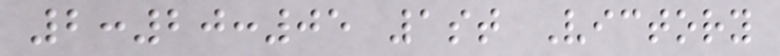2:20:05 1st Victory
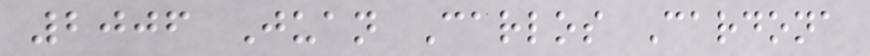2006 Juan Carlos Cardona
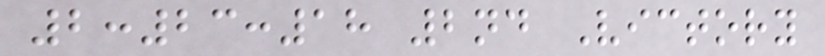2:23:18 2nd Victory
